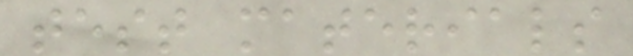test materials
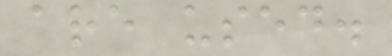are used.
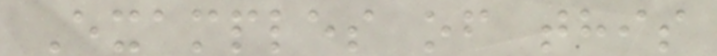Examples of this
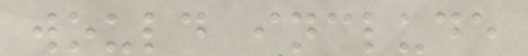would include
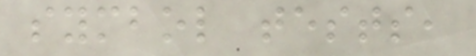symbol tests,
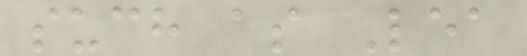such as Lea
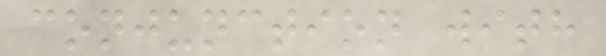conjunction with
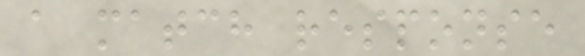a match response
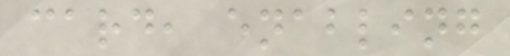card, enabling
